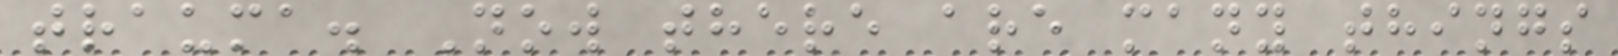trauma. Now there are many things
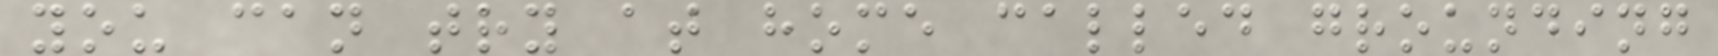you can try at home called grounding
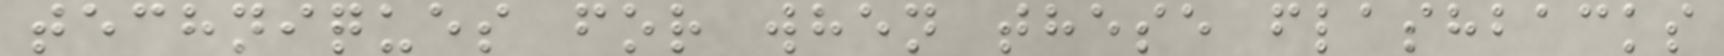techniques for when these flashbacks
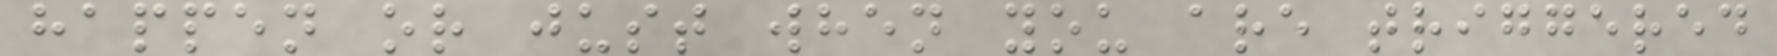happen or just when you are triggered
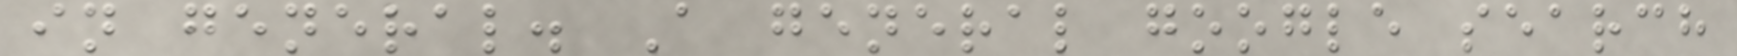in general. A general google search
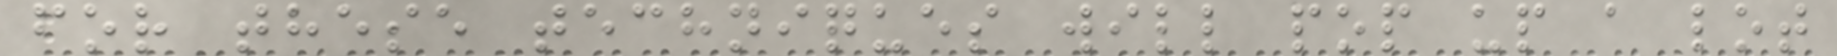for these techniques will pop up a lot
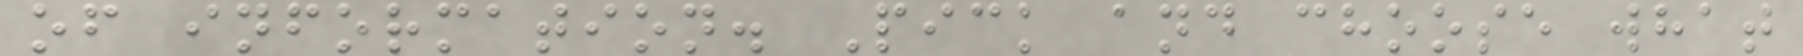of information. Pick and choose what
